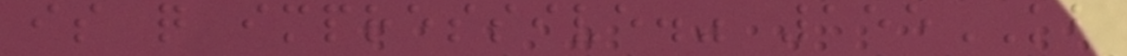is quite impressive." 155KB
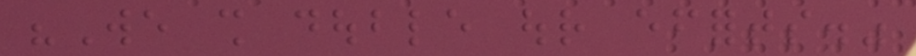"We shall double our efforts."
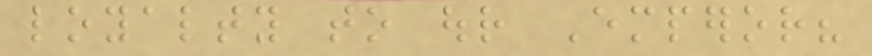loyalty to our Emperor?
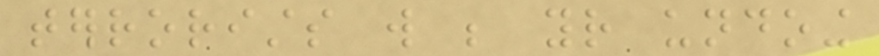terrorists will be your undoing
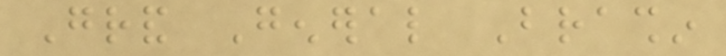Grand General Brashin
